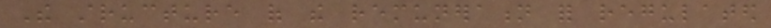The structure of the remuneration for regulated
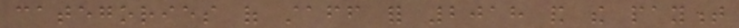categories of staff for 2018 and the payment
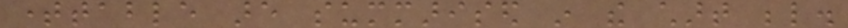timetable are summarised in the chart below.
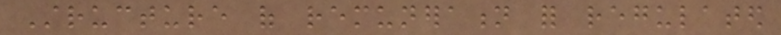Structure of remuneration for regulated
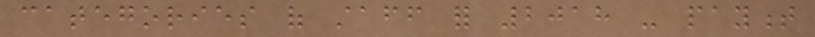categories of staff for 2018 - payment
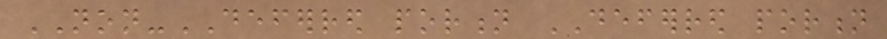NON-DEFERRED portion DEFERRED portion
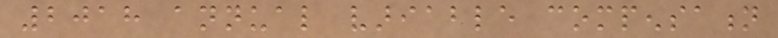2018 annual variable compensation
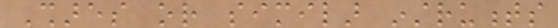Shares or similar instruments
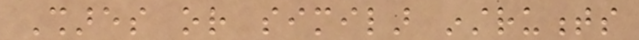Shares or similar instruments
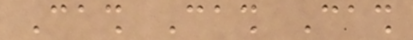Cash Cash Cash
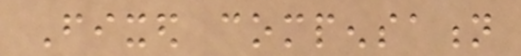Fixed compensation
